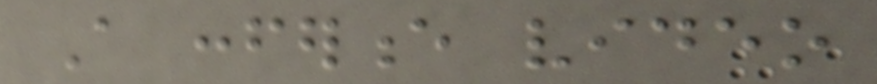A conference video
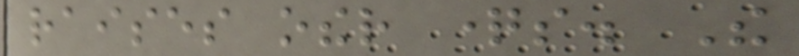raises other questions. The
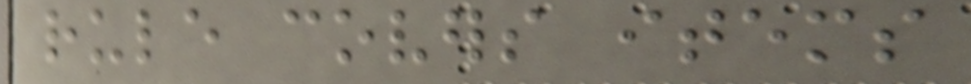rule covers items
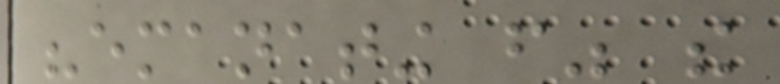"emanating from" the
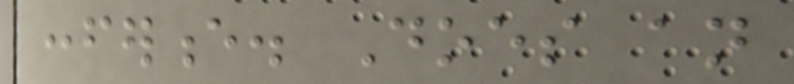conference. Does an
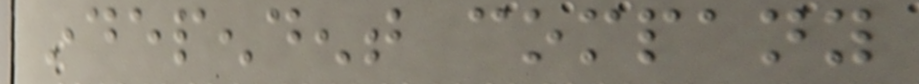independent company
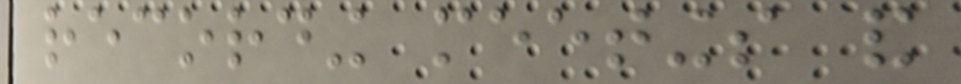recording meetings and
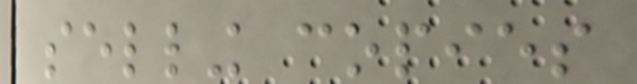selling copies
